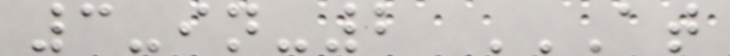3-in-2 AT
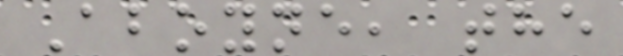Aboyne, the
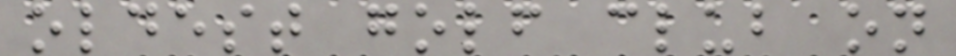oldest golf club on
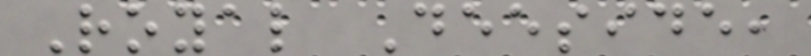Royal Deeside,
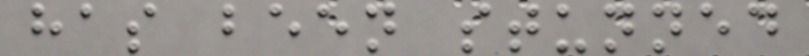has been stunned
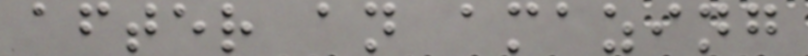after an amazing
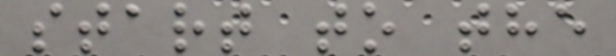start to the
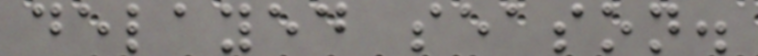delayed season.
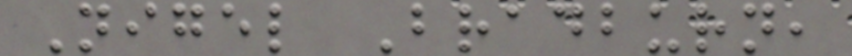Nigel Bradburn,
